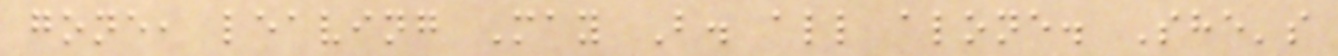gone, leaving May B. all alone. She's
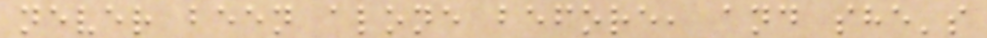never been alone before, and she's
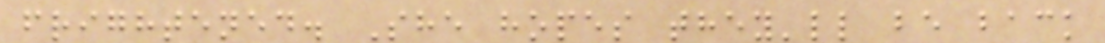frightened. She hopes they'll be back
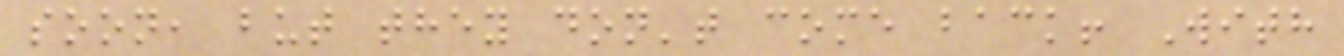soon, but they don't come back! With
